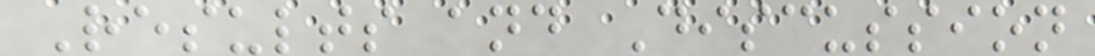Results and Discussion
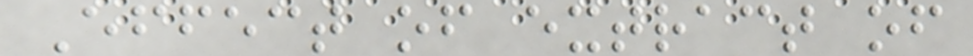Effect of extract of
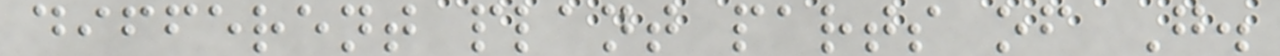different plant parts of G.
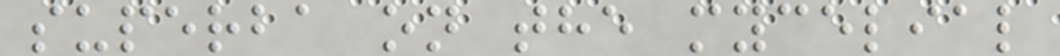superba on the mycelial
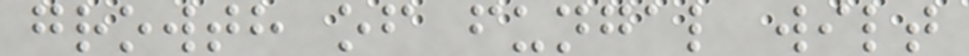growth of fungal wilt
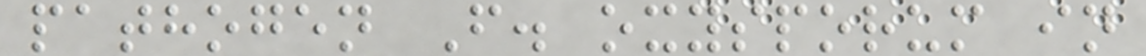pathogen F. oxysporum in
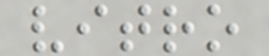vitro
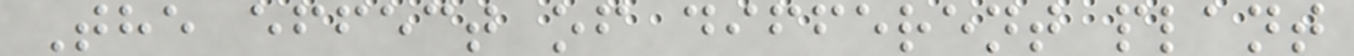The effect of different plant
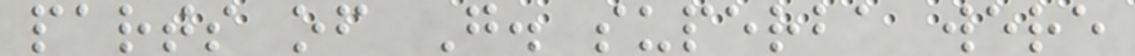parts of G. superba were
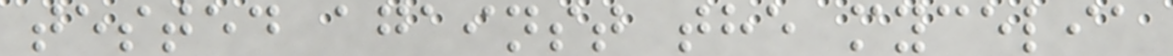tested against the mycelia
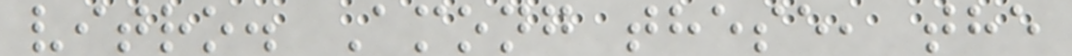vitro. Among these, the
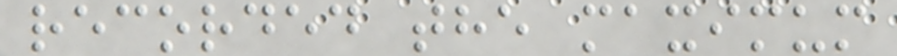recorded the maximum
